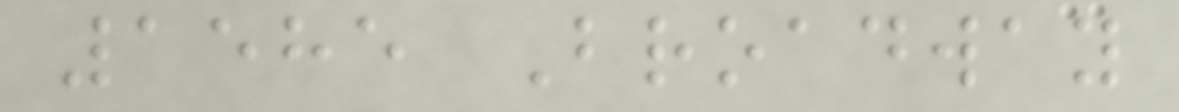1585 Broadway
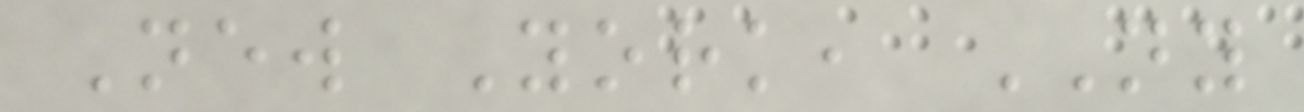New York, NY
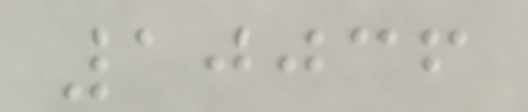10036
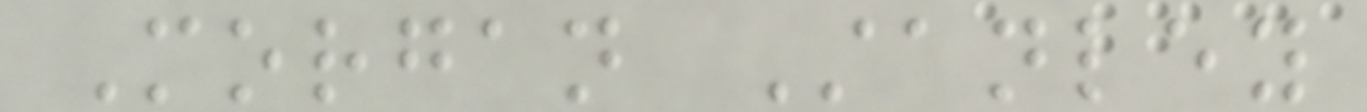Morgan Stanley
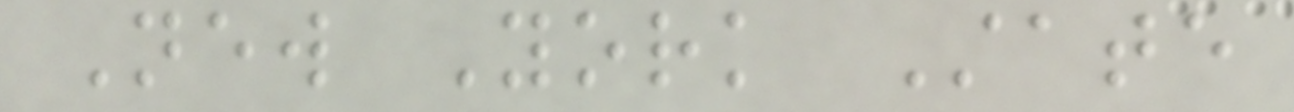New York State
